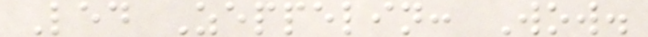Led Zeppelin: Wow.
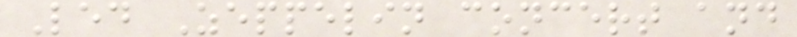Led Zeppelin concert and
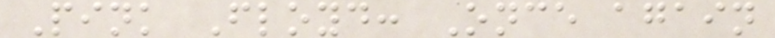Pink Floyd: Once again
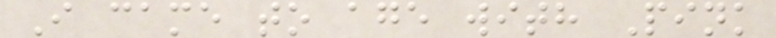I came to age with Pink
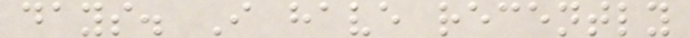days. I have recently
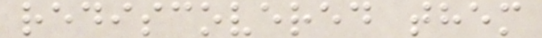rediscovered them
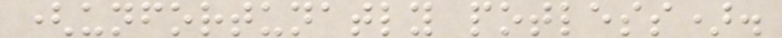(unfortunatly potless).
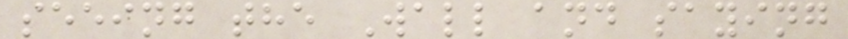seeing the Wall and saying
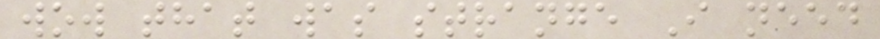wow that was strange I need
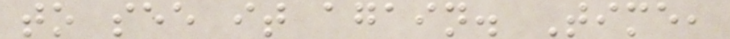to see it again. Time,
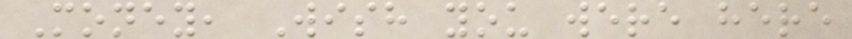Money, Wish you were here
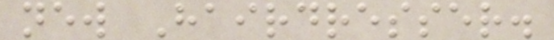new Hairdresser.
